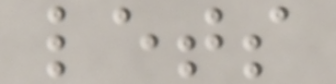lets
